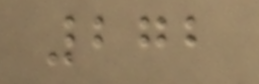272
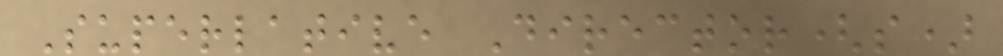Superlative Director(s)
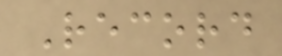Record
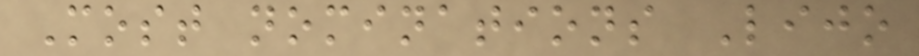Most nominations Lijo
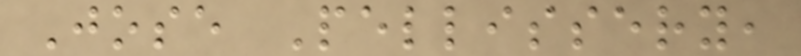Jose Pellissery,
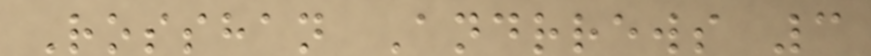Rosshan Andrrews 3
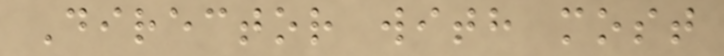Director with most
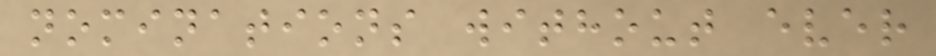nominations without ever
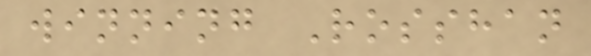winning Rosshan
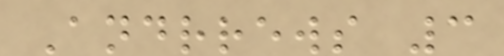Andrrews 3
